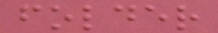folder
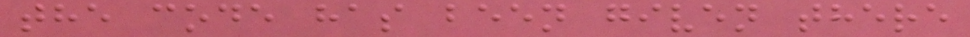the code has been given there
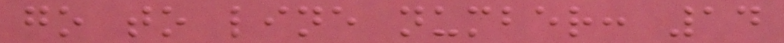go to line number: 14
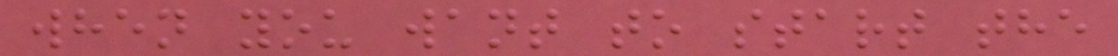when you want to start the
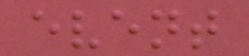event
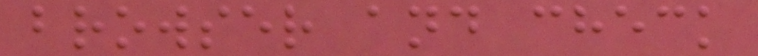browser and check
